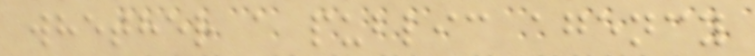whether a public agency
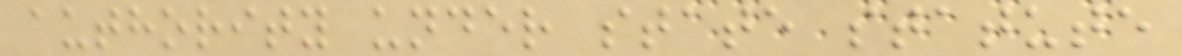authority under state statute
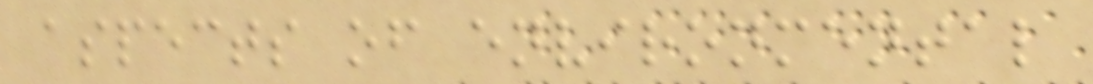aspects of environmental
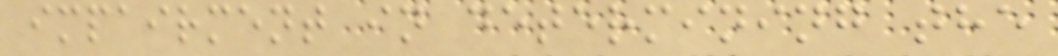impairment in determining the
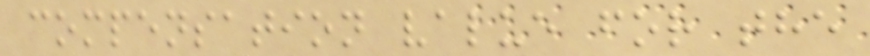compensation value for the
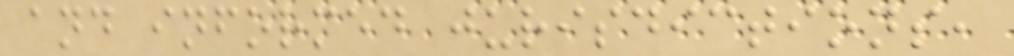and informed jurisdictions,
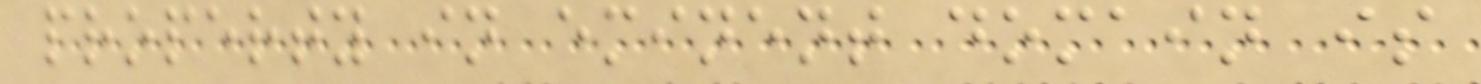property in eminent domain is
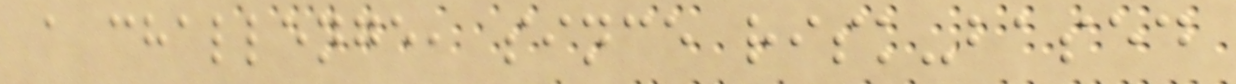a challenge, since risk-based
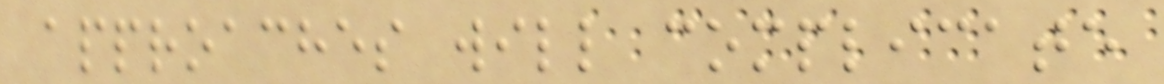approaches will complicate
